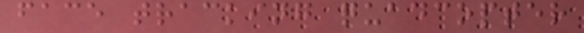face tracking quadcopter
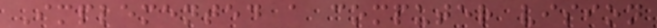Implemented a computer vision
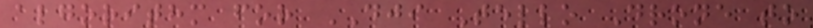algorithm for DJI Tello Drone to
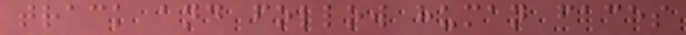track and follow human faces
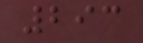293
